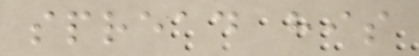spread his
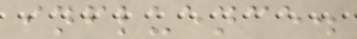influence.
